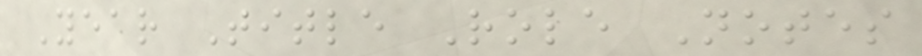Year Title Role Notes
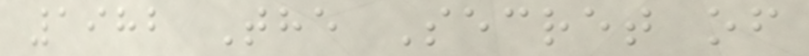1982 The Secret of
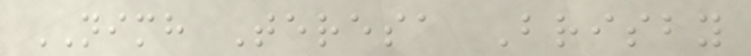NIMH Teresa Brisby
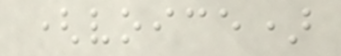(voice)
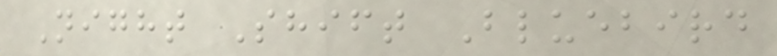Night Shift Bluebird
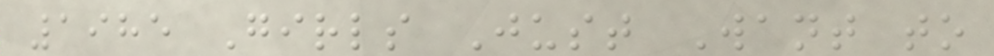1985 Girls Just Want to
